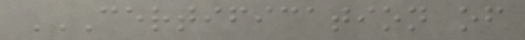CERTIFICATION OF
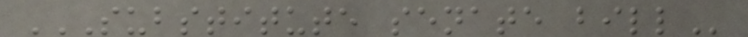SUBSTITUTE SENATE BILL
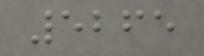5265
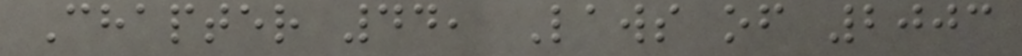Chapter 44, Laws of 2003
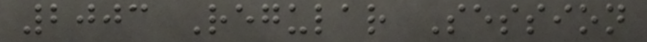2003 Regular Session
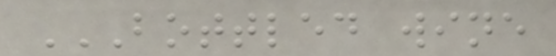BOTTLED WINE
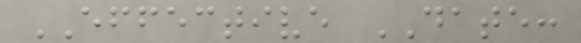EFFECTIVE DATE:
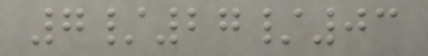7/27/03
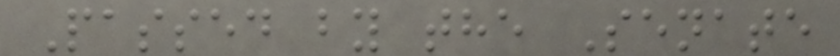Passed by the Senate
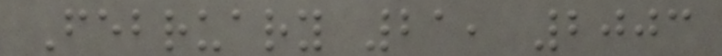February 21, 2003
